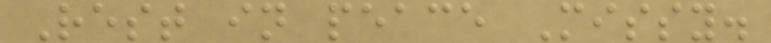Rest in peace Missy.
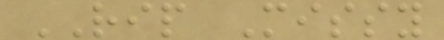RIP Missy
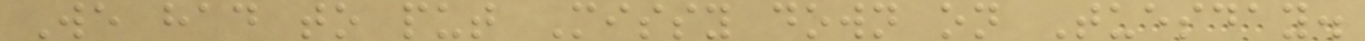We had to put Missy down on Tuesday.
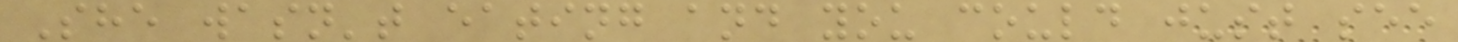She wasn't eating and you could just see
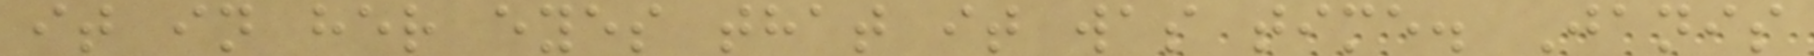it in her eyes that it was time. Janis
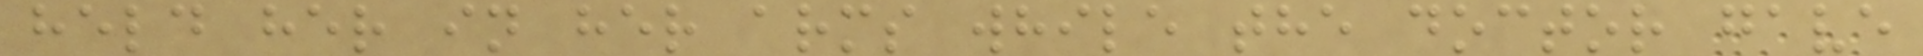held her in her arms while the doctor gave
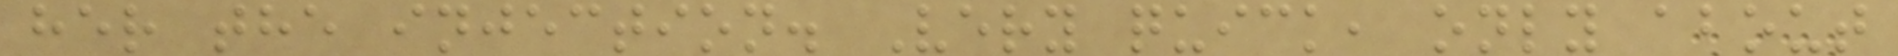her the injection. Very quick, only about
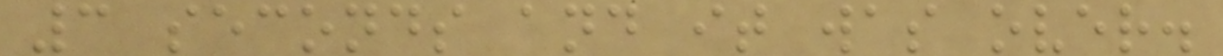3 seconds and it was over.
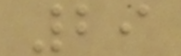29
